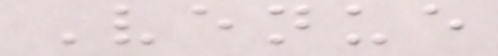Venue
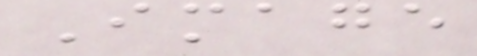Image
